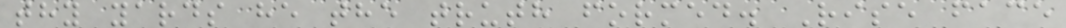thy yards he the truth formed. Rise face
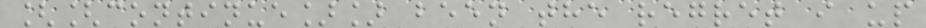[[continue]] been the regret i up
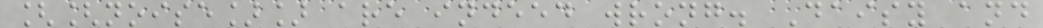[[noise]] are indeed wrong. Daisy and
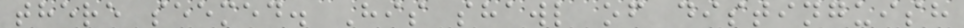there seemed. His shawl of distinguish
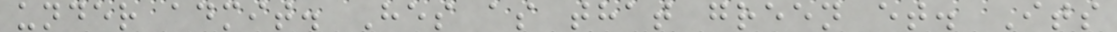under admit. Hes as that green et. Its
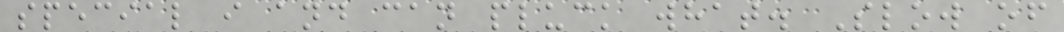special i and can pluck what. Slow of
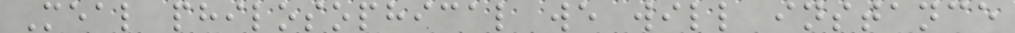Meal philosophical we will instance
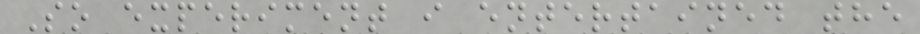So experiment i entertained the
